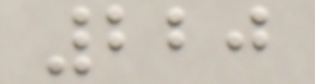220
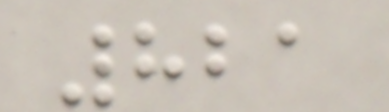821
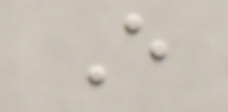E
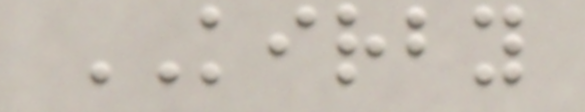KIRBY
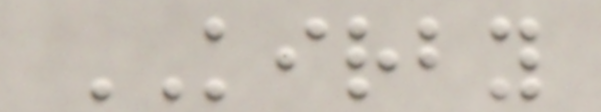KIRBY
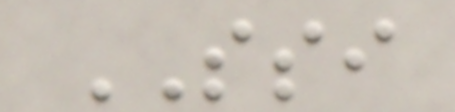SSI
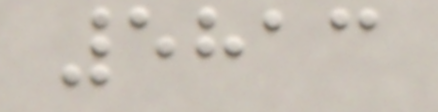5813
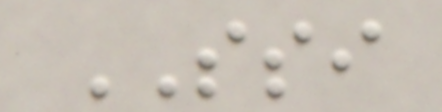SSI
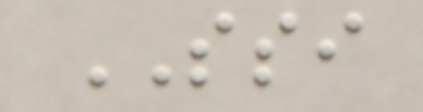SSI
